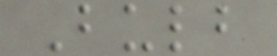Bulb
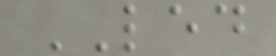LED
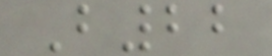B22
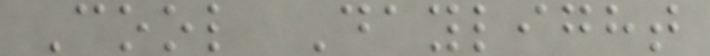Cool Daylight
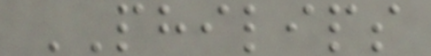PHILIPS
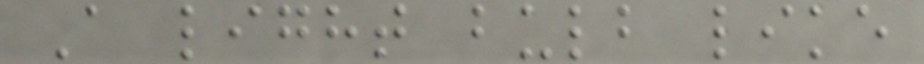A light bulb like
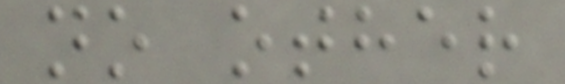no other
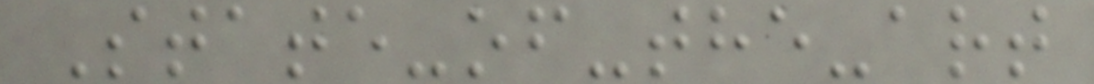State-of-the-art
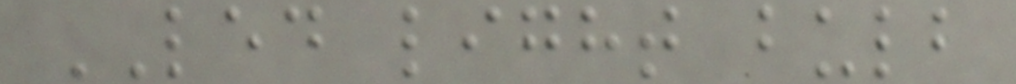LED light bulb
